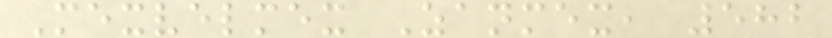Mexvelmex Zanmex, 582
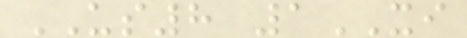US8 1XI
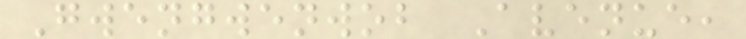Gwengwenwob Avenue,
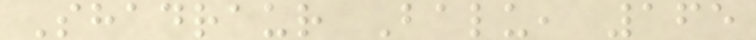Shadraur Balu, 165
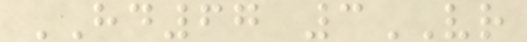HD67 3VR
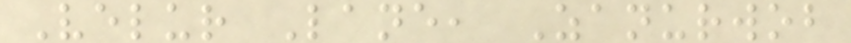Velur Lane, Zanurwob
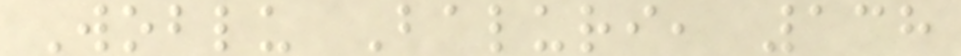Woblu Baluri, 138
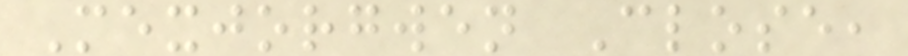Mexjorgwen Close,
